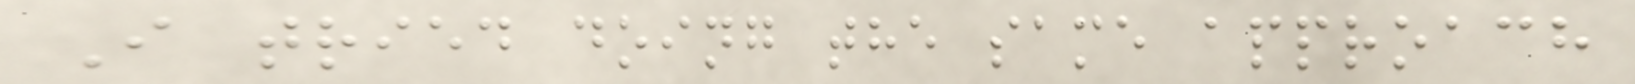I tried doing the same approach
